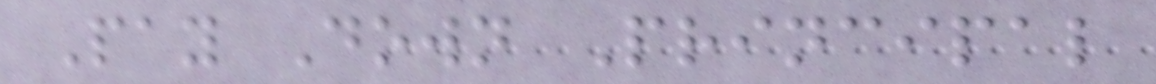Pay Down Principal
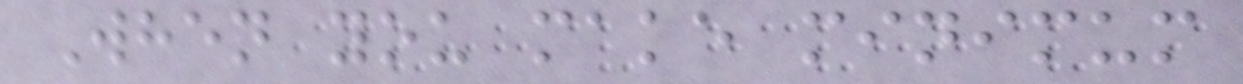When you make minimum
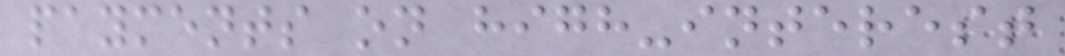payments on high-interest
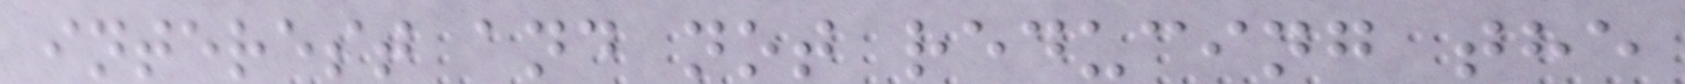interest and not reducing the
